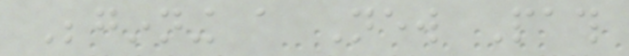Beginning a New Path
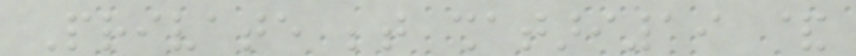Private between shatari19 &
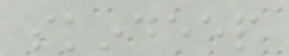skindeep
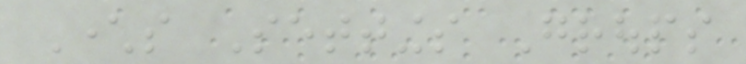Characters Settings Groups
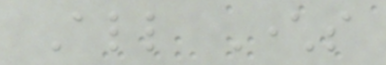All Characters
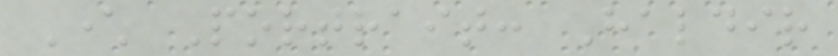Character Portrait: Haldir
